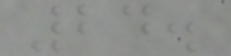24.
